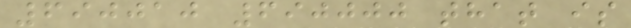690010 690000 that is
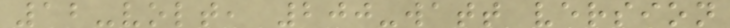12-volt, 200-watt version
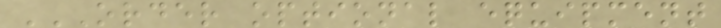ORDER OPTIONAL EQUIPMENT
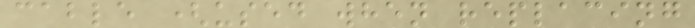cable (used when replacing
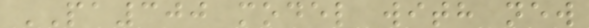PA300 model with new
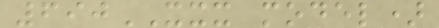690XXX model)
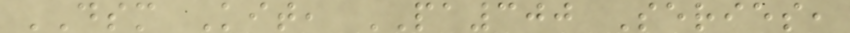DSM Kit, PA300 Series,
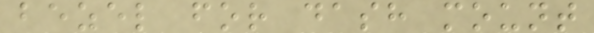bezel for dash mount
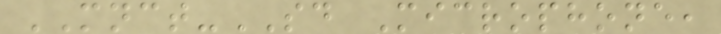MNCT-SD Microphone,
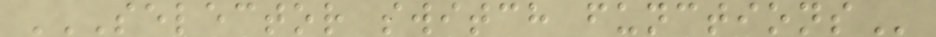SELECTOR SWITCH FUNCTIONS
